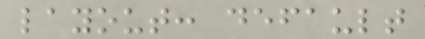layout: default
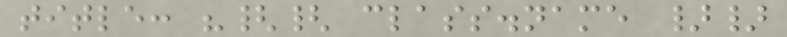title: "{{ class.name }}
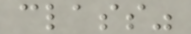class"
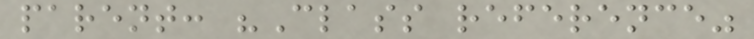parent: "Class reference"
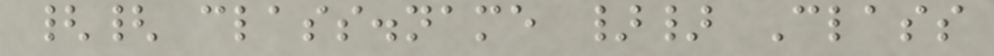{{ class.name }} Class
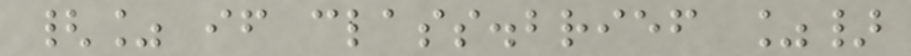{% if class.brief %}
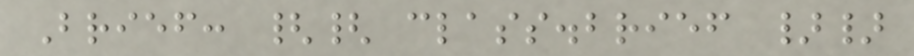Brief: {{ class.brief }}
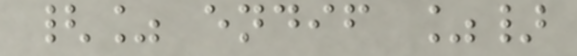{% endif %}
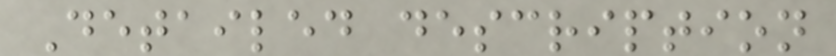Detailed description
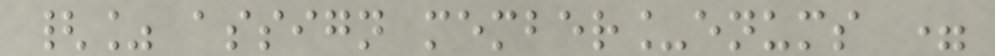{% assign member_enums =
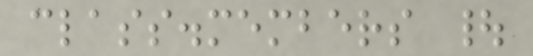class.members |
